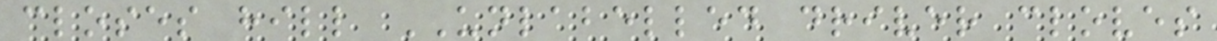closes hill UNLABELLED driver cloves
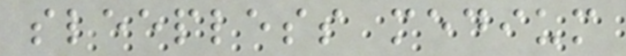sleepless medium
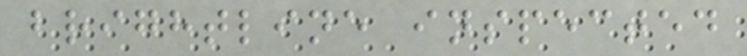brightline inspected
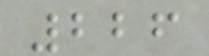226
